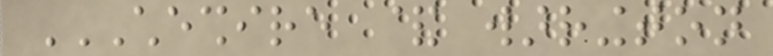CHESHIRE & WARRINGTON
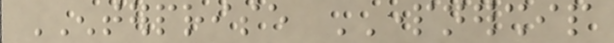ENTERPRISE PARTNERSHIP
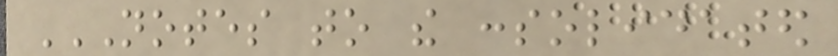NOTES TO THE CONSOLIDATED
